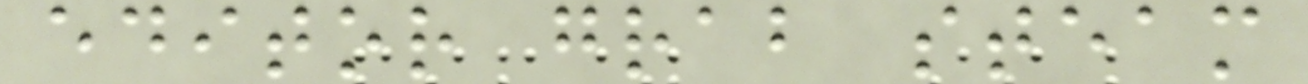editor grab steam
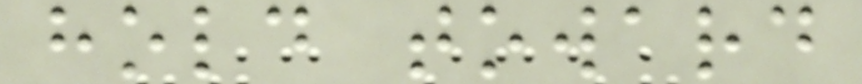hold toward
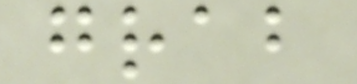grab
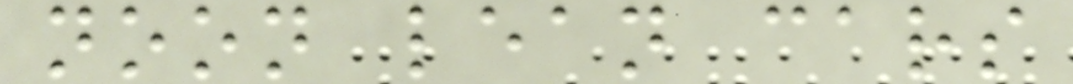noon lean cars
